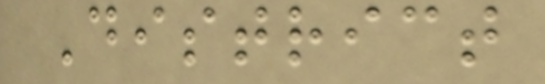District
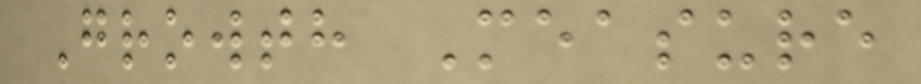Growth Measure
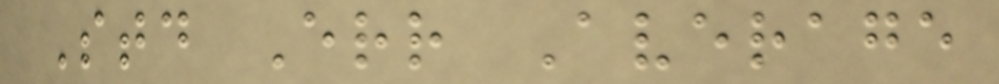Std Err Average
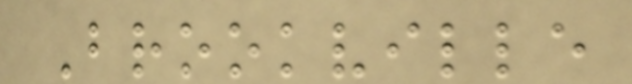Brookville
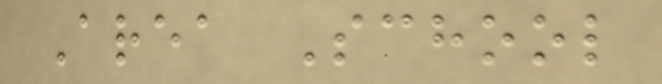Area School
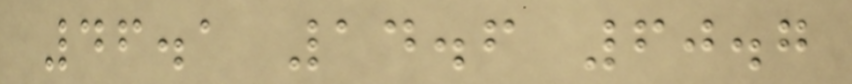46.1 14.6 60.7
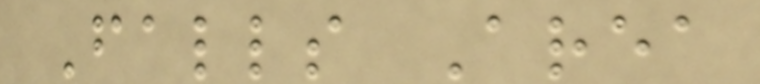Falls Area
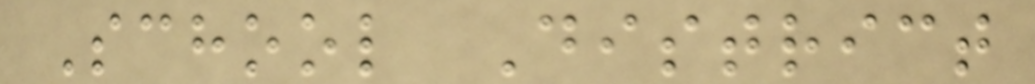School District
